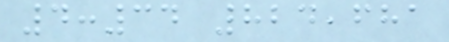4:34 824,681
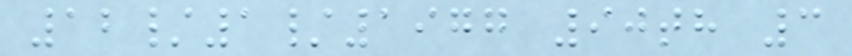12/1/1977 90th 3
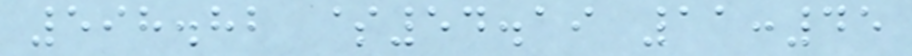598.82 $54.19 11:45
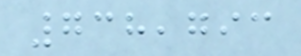738,793
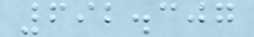692.307
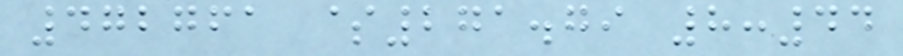472761 $271.79 8:44
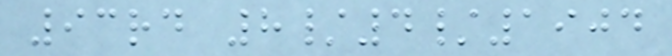93rd 8/4/1904
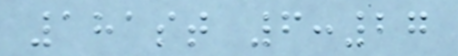181st 6:27
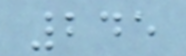245
